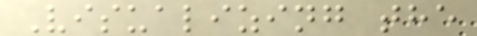Visualizing the
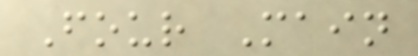Four Main
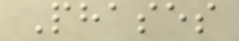Phases
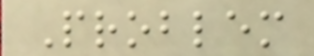Problem
